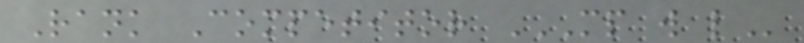Rank Competitor MP W L
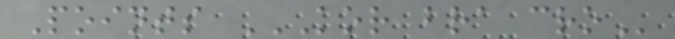Points KOR BRA CRO
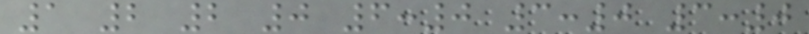1 2 2 0 6:0 3:0 3:0
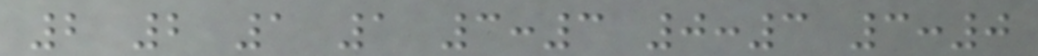2 2 1 1 3:3 0:3 3:0
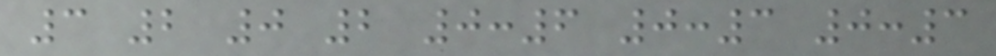3 2 0 2 0:6 0:3 0:3
